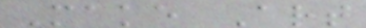Make Art
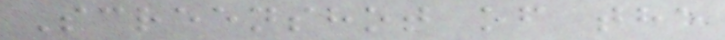Screenshot of the
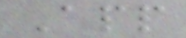App
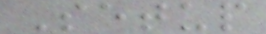Setup
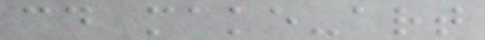cd make-art
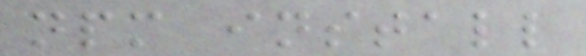npm install
